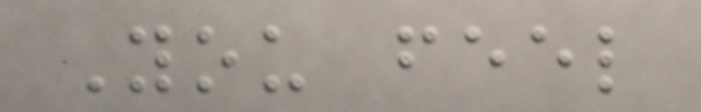You feel
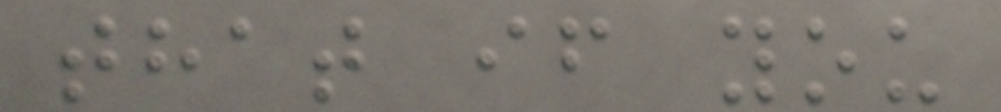that if you
